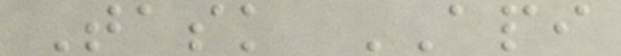Task API
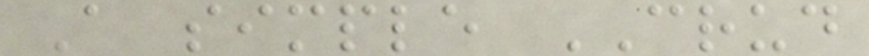A simple CRUD
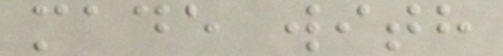made with
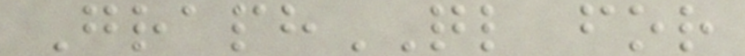GraphQL for
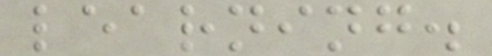learning.
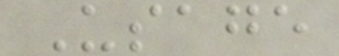Usage
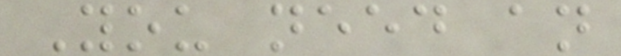You need an
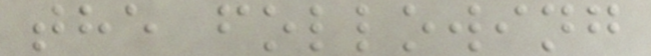the following
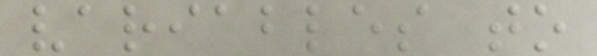variables to
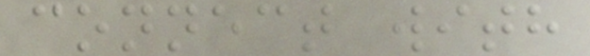connect with
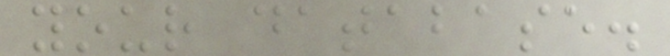your database.
